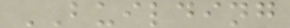BUILDING
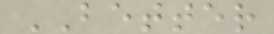BETTER
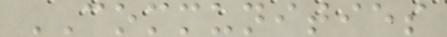COMMUNITIES
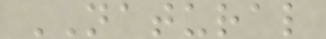NATURAL
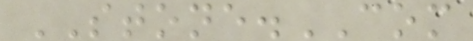STONE.COM
